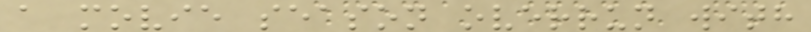a movie season overrun with
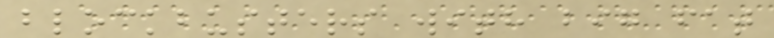blockbusters with big fat
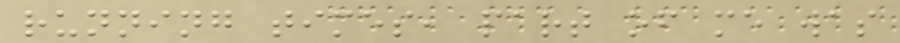running times, part of me was
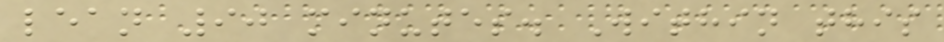lean 90 minutes. Within this
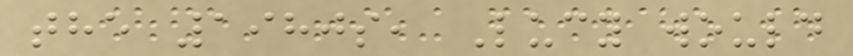the 1980s, Lucy would
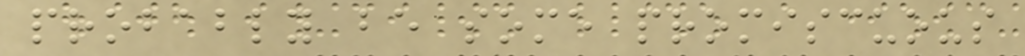probably be some promiscuous
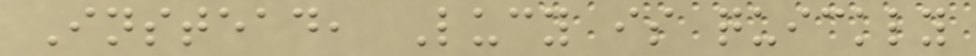Instead, Lucy is quickly
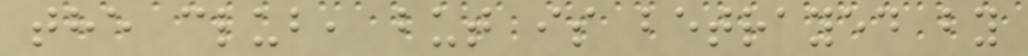the club, but is betrayed by
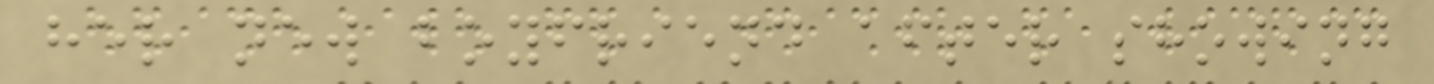her new boyfriend after showing
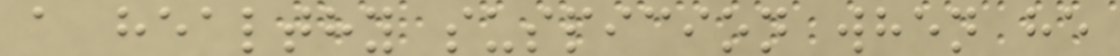a healthy suspicion when he
